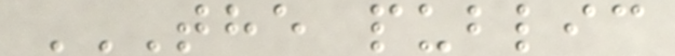THE PUBLIC
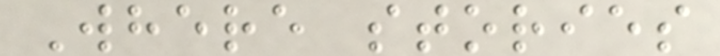Where stories
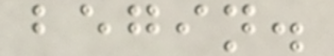begin.
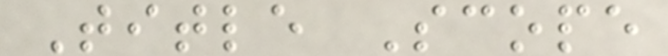Title Scope
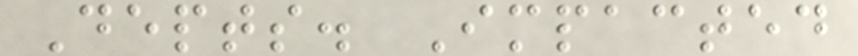Depts. Impacted
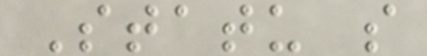Statu s
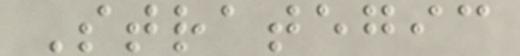Strategic
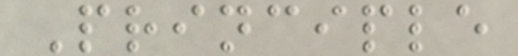Principle
